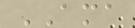AMA
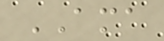AMA
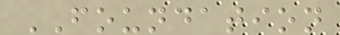FOUNDATION
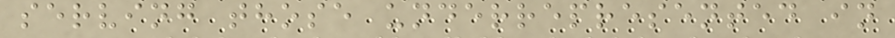serving those underrepresented in
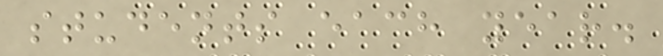students each year.
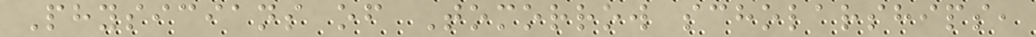Physicians of Tomorrow scholarships,
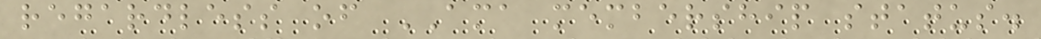regardless of AMA membership status.
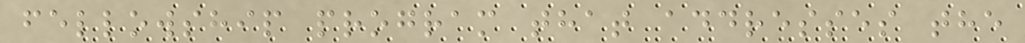fellowship program that addresses the
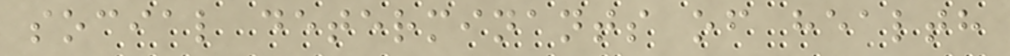social determinants of health
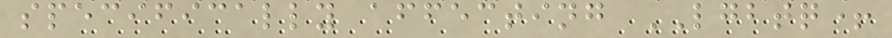specifically affecting LGBTQ+
